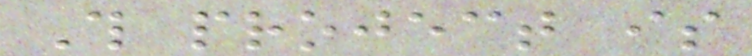This project is
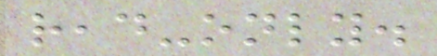read-only.
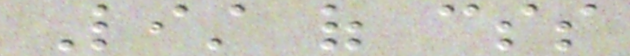List of css
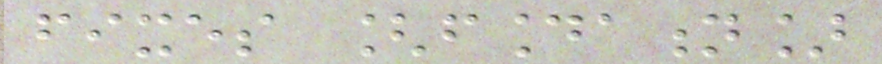fixes [foundation]
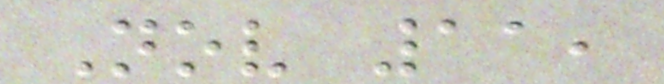Nov 11,
